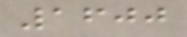1600
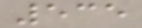535
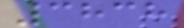3838
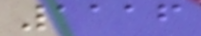1116
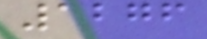1276
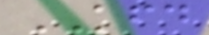KFD
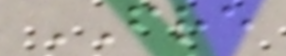FRE
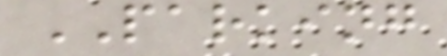PARKING
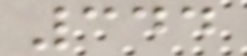344
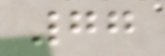77
